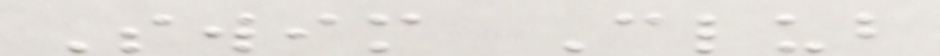Swim Club
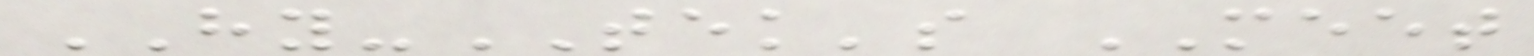HY-TEK's MEET
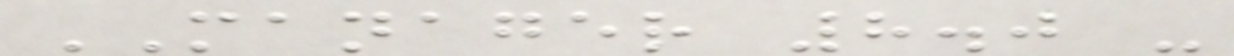MANAGER 8.0 -
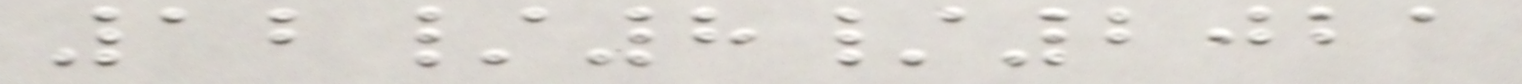12/8/2021
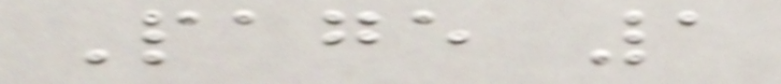Page 1
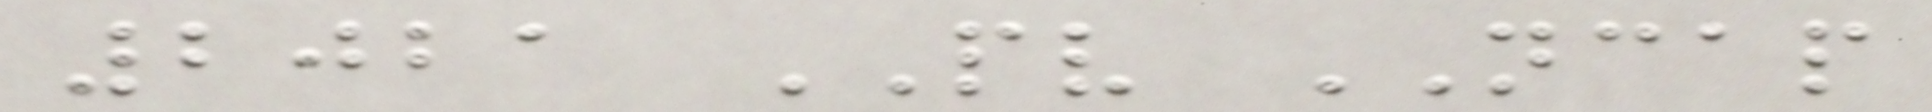2021 PV NCAP
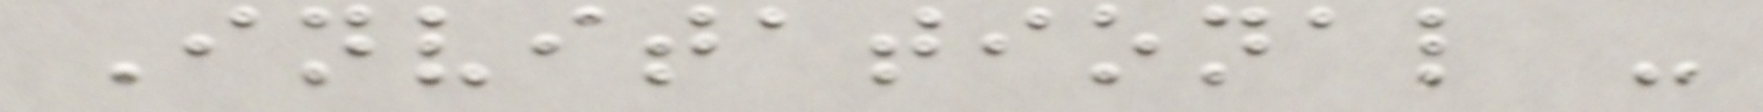Invitational -
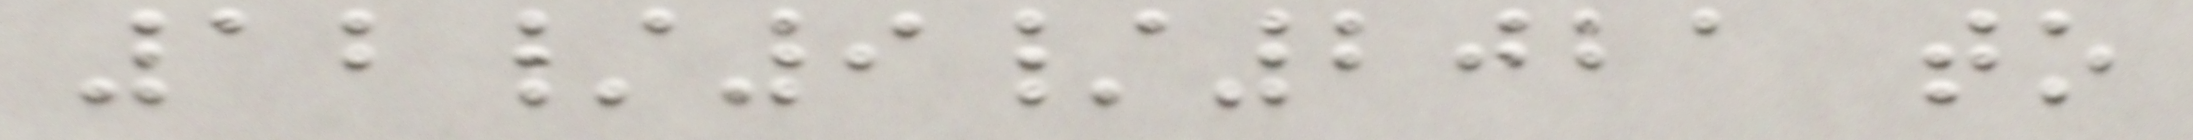12/9/2021 to
